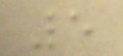5
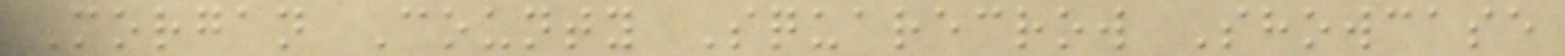Morgan County Squarecrow Showcase
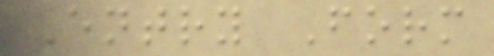Entry Form
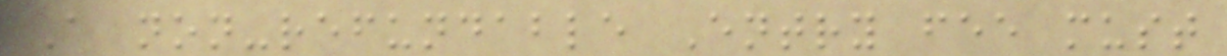A non-refundable Entry fee must
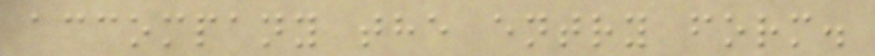accompany the entry form.
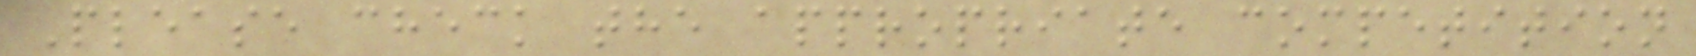Please check the appropriate competition
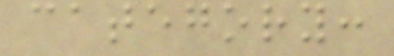category:
